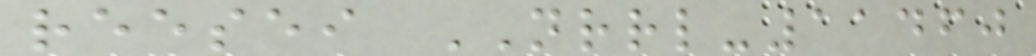reesei NRRL-11460
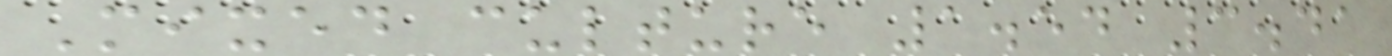Mixed culture 1.54 3.41
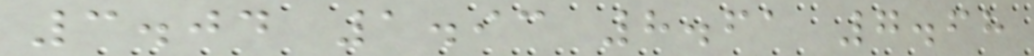3.04 1.93 8.61 7.68
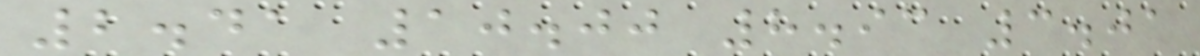2.41 10.00 8.93 3.01
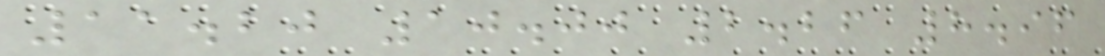11.20 10.00 2.26 8.96
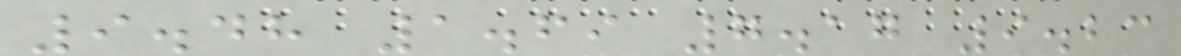9.48 1.69 7.17 9.23
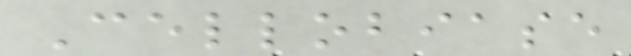Cellobiase
